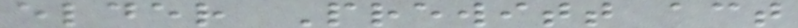elder Prewitt act
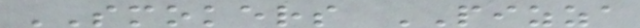SMOKERS PIZZA
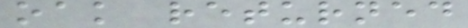oak returned
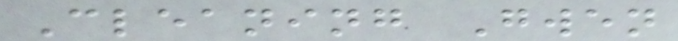Cleaning Gwen
